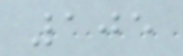105
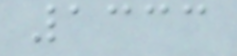1333
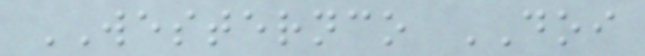WESTERNCO DOI
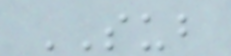SUB
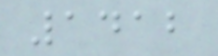1412
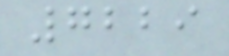7229
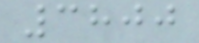3800
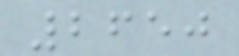2650
